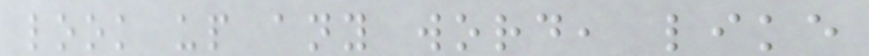look up any word, like
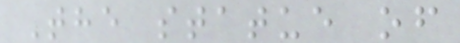The statue of
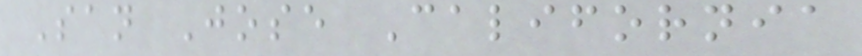San Jose California
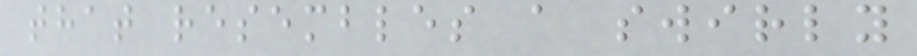that resembles a swirly
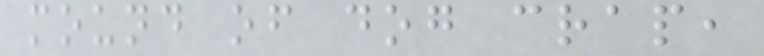mound of dog crap,
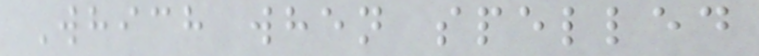Which when spelled
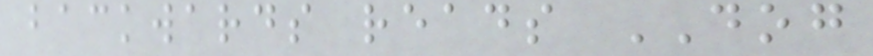backwards reads DOG
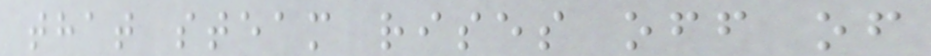that steam rises off of
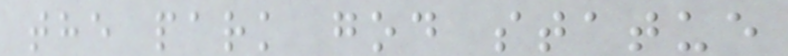the park god statue
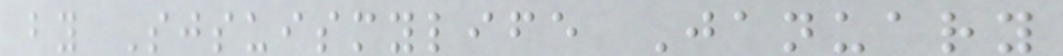by Sjsuismylife January
